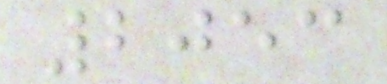2053
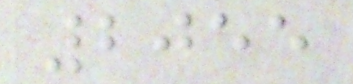2055
